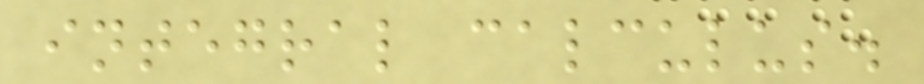integral calculus.
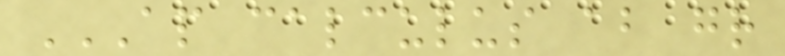AP CALCULUS AB GR
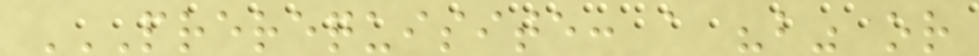PREREQUISITE: A "B" OR
